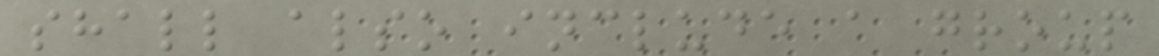shall also include a group
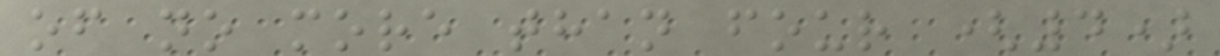of no more than four (4)
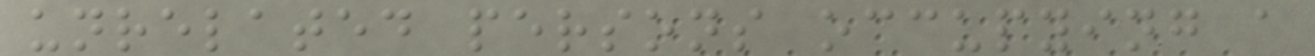unrelated persons occupying a
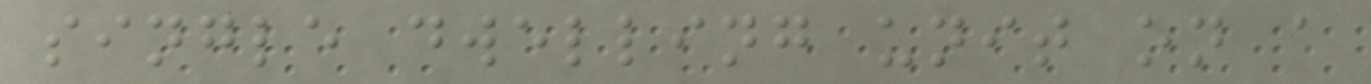single dwelling unit on a
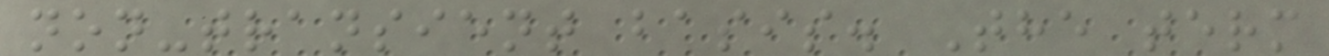non-transient basis. The term
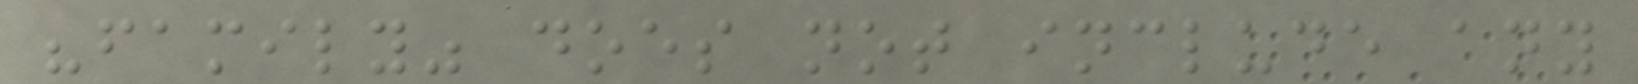"family" does not include any
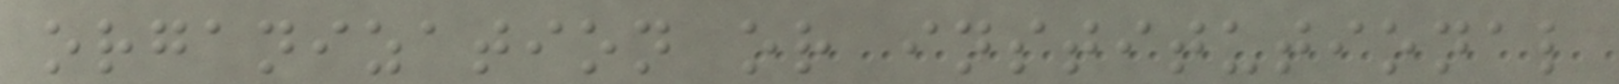organization or institutional
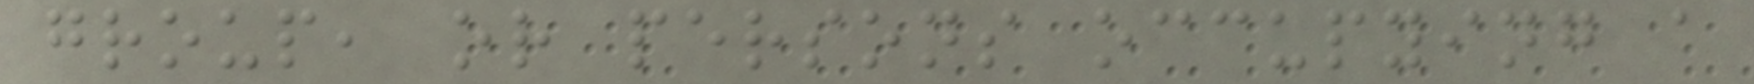group, or persons occupying a
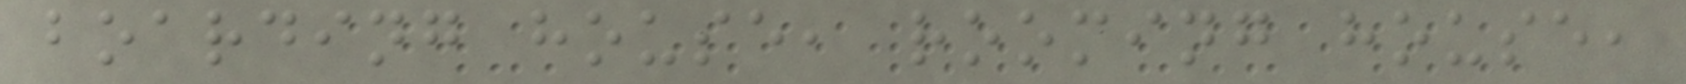boarding house, rooming house,
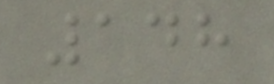148
